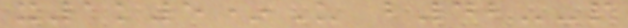x1k5*U b42--p
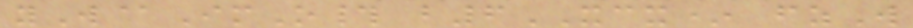yW@ImO# b6XCX* fzW
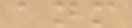anm
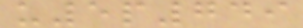u5p749
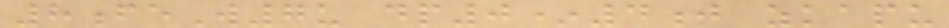8feW7u dp0*4j zkapu
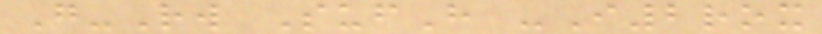G-Rw SufH -I2rox
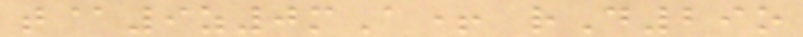t@9z0mA+ rD29o
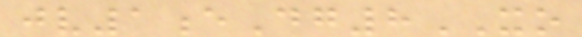jv1eDg8XO
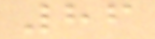86
